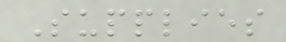Supplies
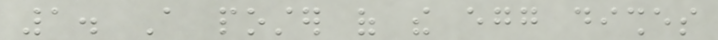1. A poster of the egg dishes
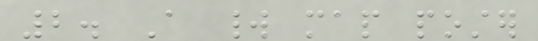2. A world map poster
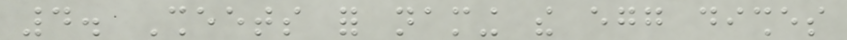4. Sheets for naming the egg dishes
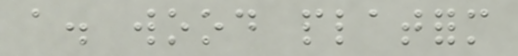a. wood platform
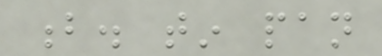b. tin pan
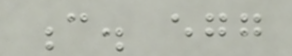c. egg
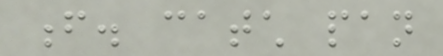f. catch pan
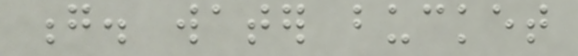g. water bucket
